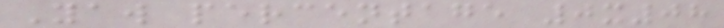Yaw percentage 0x08
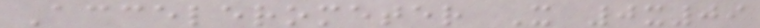Accelerometer X 0x09
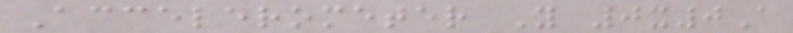Accelerometer Y 0x0A
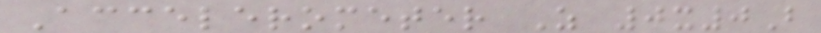Accelerometer Z 0x0B
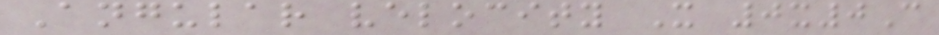Angular velocity X 0x0C
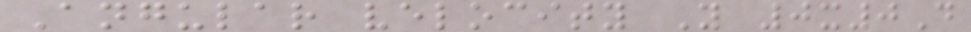Angular velocity Y 0x0D
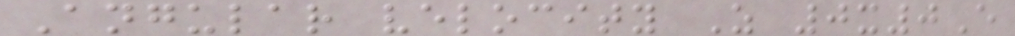Angular velocity Z 0x0E
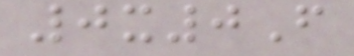0x0F
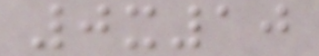0x10
